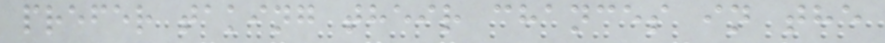prefer taking their chances in the
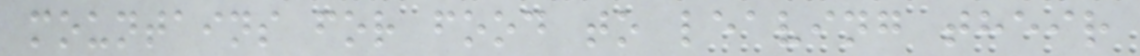mountains for food to leaving their
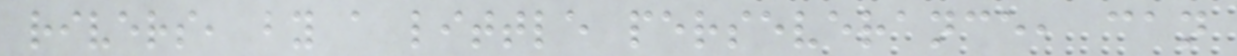rivers, by a little perseverance, can
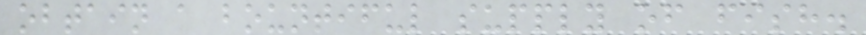obtain a bountiful supply of fish.
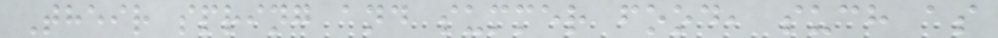Their spring and summer food, such as
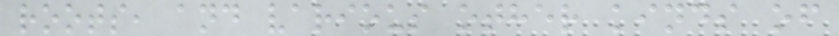roots, and various other kinds of
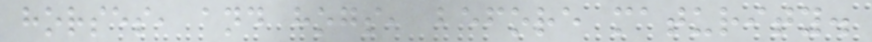horses, and hogs, before maturity.
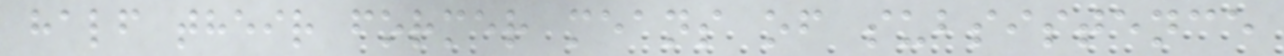half their former means of subsistence
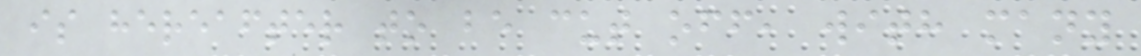is hereafter to be cut off, with many
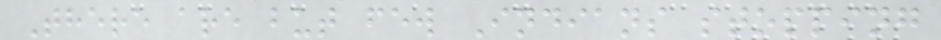There are but few Indians stopping
